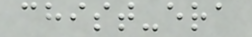chist-era
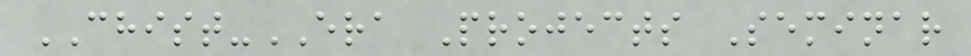CHIST-ERA Projects Seminar
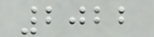2022
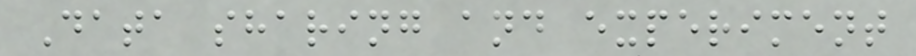Data sharing and experiment
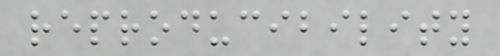reproducibility
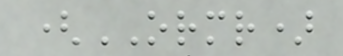(ORMR)
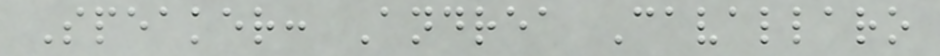Speaker: Andrea Cavallaro
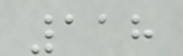118
